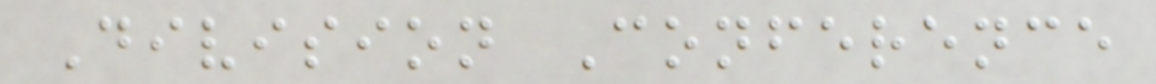Division Conference
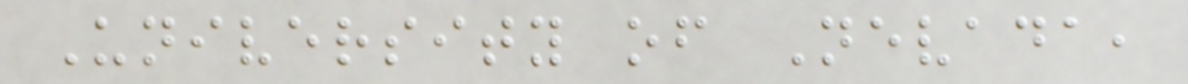University of Nevada,
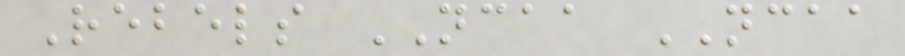Rebels NCAA NCAA
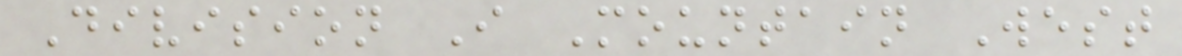Division I Mountain West
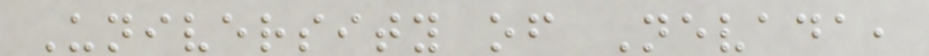University of Nevada,
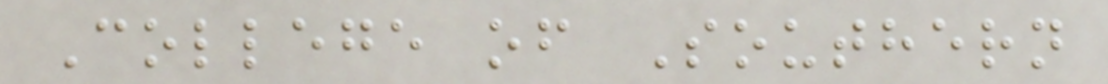College of Southern
